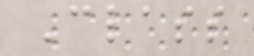Class
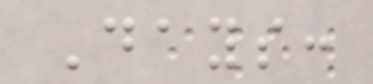Days:
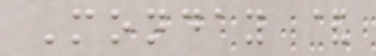Monday &
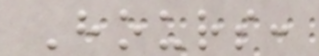Hours:
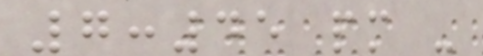7:45 pm -
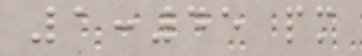1:45 pm
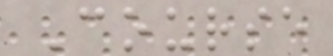Course
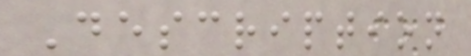Description
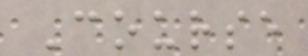Course
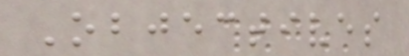Objectives
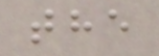the
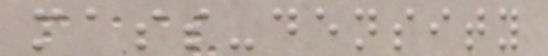mass-density
